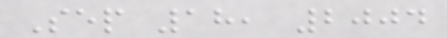Sep 18, 2004
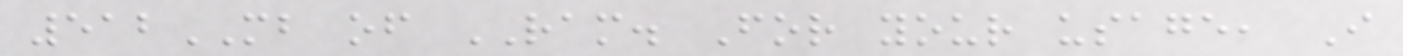512MB of RAM. For your usage, I
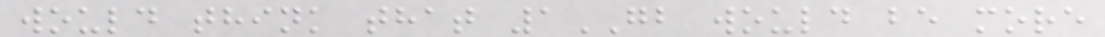would think that 1GB would be more
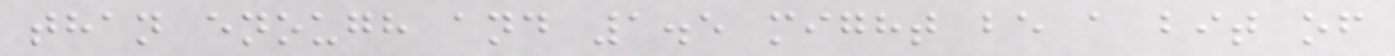than enough and 1.5 might be a bit of
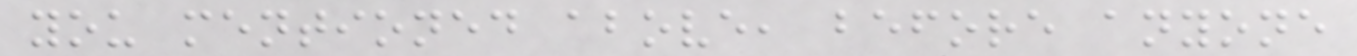you mentioned above, before anyone
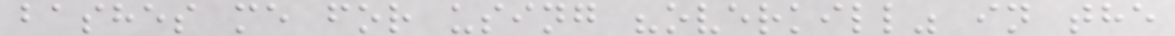bashes me for using "overkill" in the
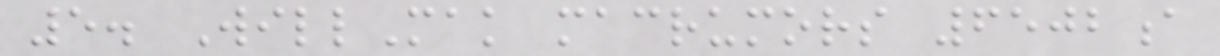5. WillMak macrumors 6502a
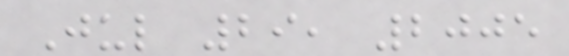Jul 29, 2005
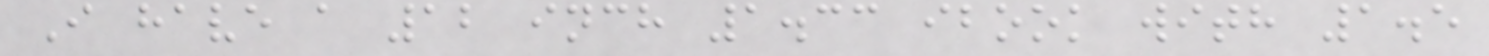I have a 12 inch 1.33 ibook with 1.5
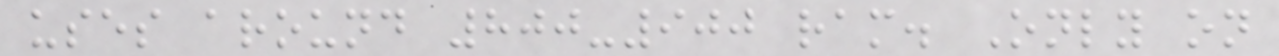uses around 800-900 ram. Only on
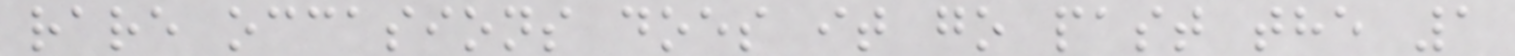rare occasions does it go past the 1
